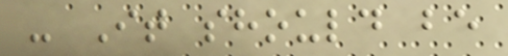- It should be
